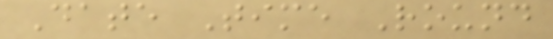Date Time Round
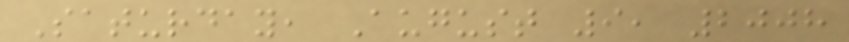Saturday, August 9, 2008
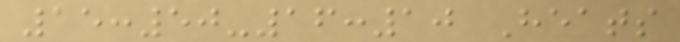15:50-16:10 Heats
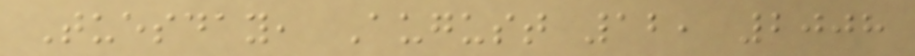Tuesday, August 12, 2008
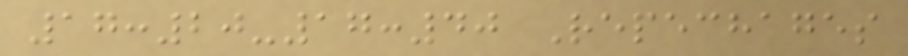17:20-17:40 Repechages
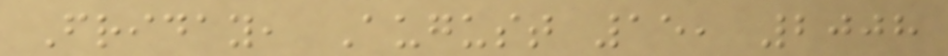Friday, August 15, 2008
